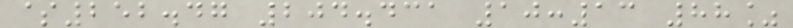$252.47 204.431 10:13 88%
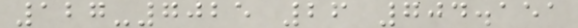127-7025 26 704.151
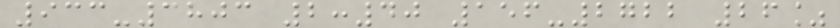933-3803 2:40 156-2722 26%
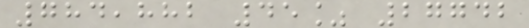784,882 45% 27742
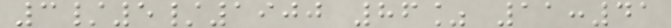3/5/1900 86% 11:41
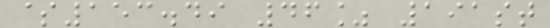$153.49 46% 191st
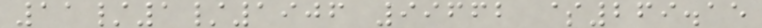11/1/1906 99662 $269.15
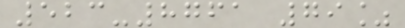523-8761 79%
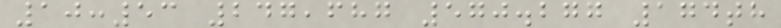10:53 247,687 570.277 174th
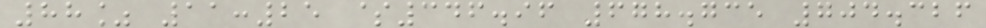88% 11:25 $346.96 678.735 704.326
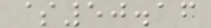$50.16
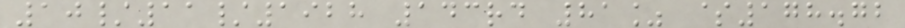10/11/1928 143rd 81% $178.72
